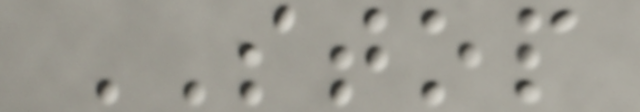STOP
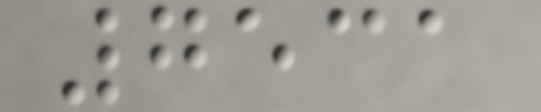7531
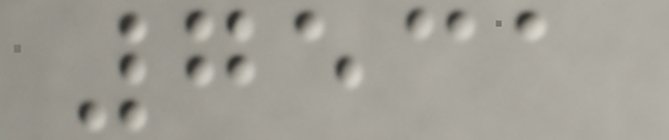7531
